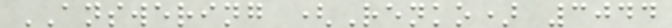ANSWERING (Renko) 3044
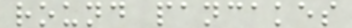round pancakes
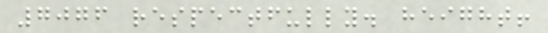7076 respectfully. height!
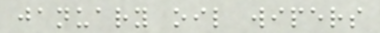january oil wipers
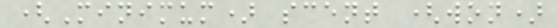(Minimum) scent (won)
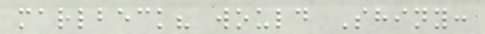marlbeck? would Shiny:
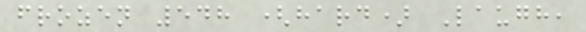frozen 548 (hard) Laugh,
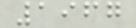1967
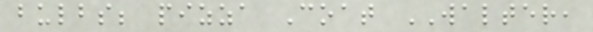bulbs; pizza Coat WALTER,
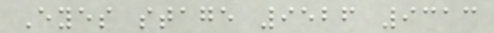Eyes stage 9526 9313
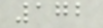172
